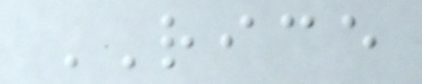RICE
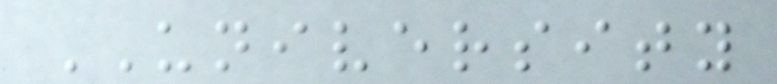UNIVERSITY
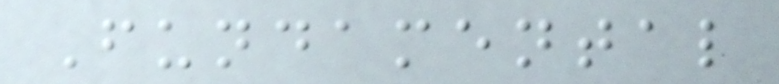Fundamental
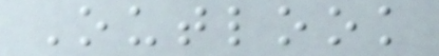Outlook
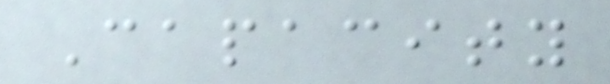Capacity
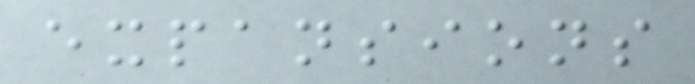expansions
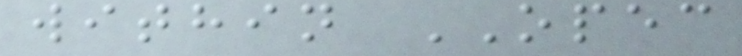within OPEC
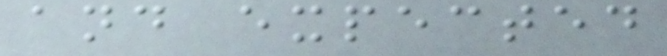and expected
